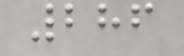286
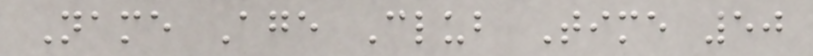Name Age Club Time 50
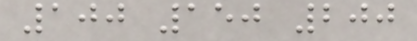100 150 200
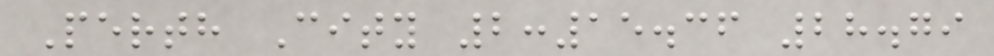Perth City 2:15.36 28.79
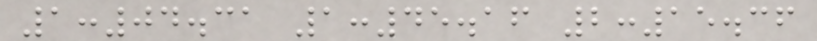1:04.31 1:45.16 2:15.36
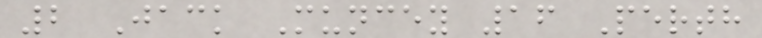2 Jack Muncey 16 Perth
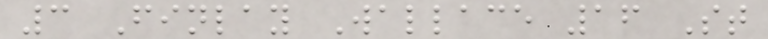3 Finlay Wallace 16 St
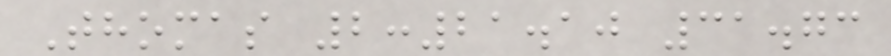Thomas 2:21.10 31.73
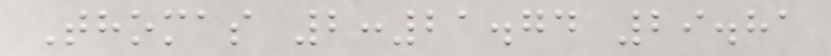Thomas 2:21.74 29.81
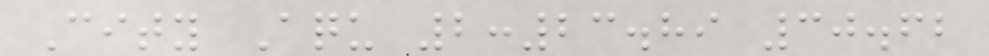City Aqu 2:23.89 30.62
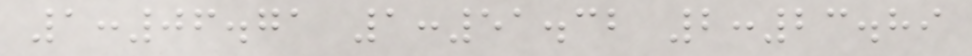1:06.71 1:51.32 2:23.89
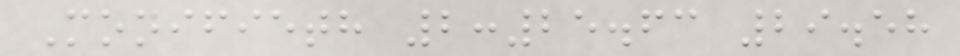Monifieth 2:25.63 29.58
